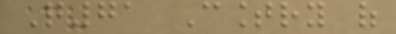Q71 Country of
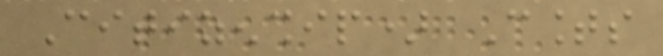Citizenship) Counts
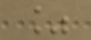%
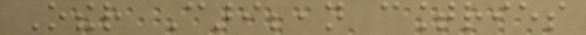Other Caribbean countries
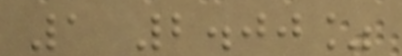1 2.00%
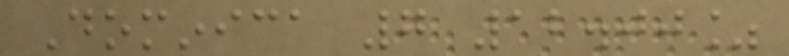Dominica 7 12.00%
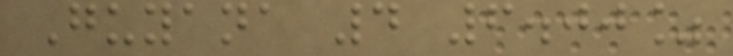Guyana 4 6.00%
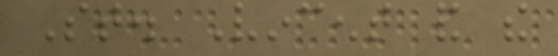St. Vincent and the
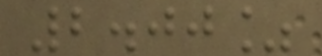2.00%
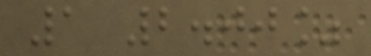1 2.00%
